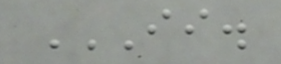II.
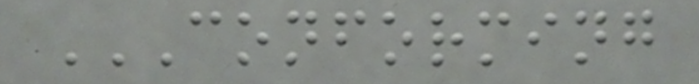CONFORMING
